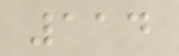114
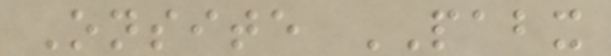Onsite PABX
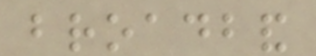broadband
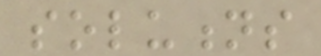solutions
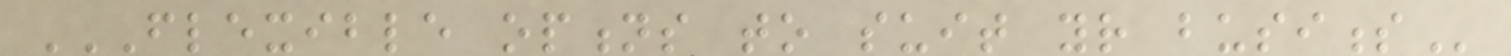FLEXIBLE OPTIONS TO SUIT YOUR BUSINESS
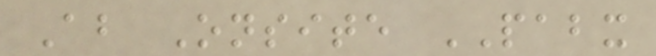About Onsite PABX
